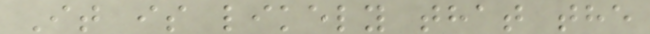It is likely that the
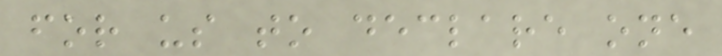for us to declare one
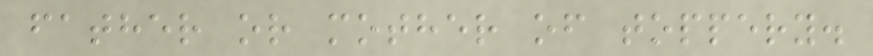father or mother of toppery.
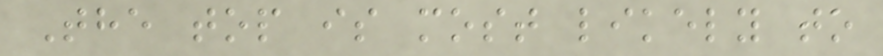The top is most likely to
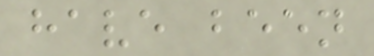have been
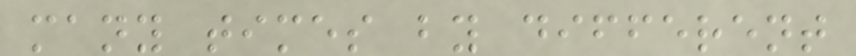many times by different
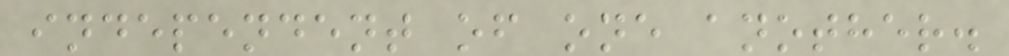independent of one another.
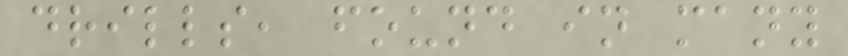drills, found in many
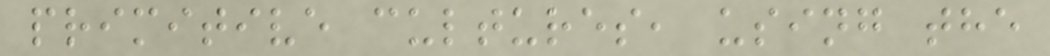primitive cultures, using the
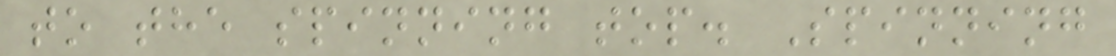to the spinning top. Spinning
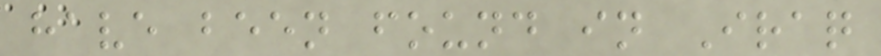have been found in Iraq
